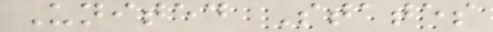United States
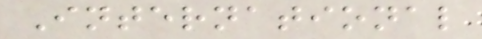International
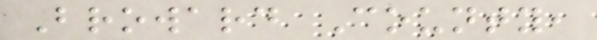Broward County,
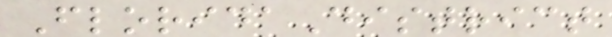FloridaDistrict
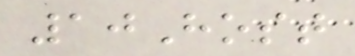10Host
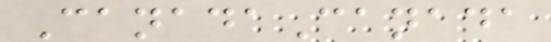CanadaCanada
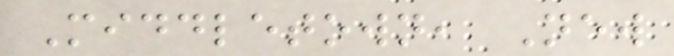Middletown, New
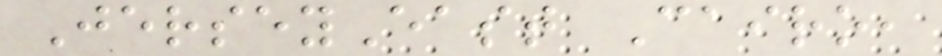JerseyEast Cairo,
